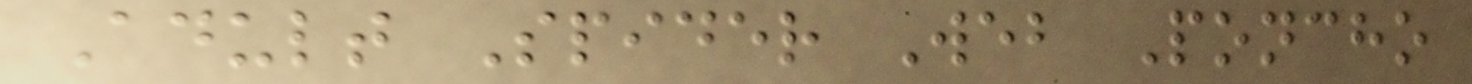Adult Spider Web Poncho
